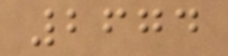2674
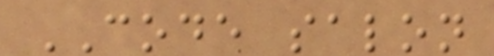CODE salon
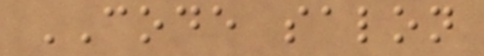CODE salon
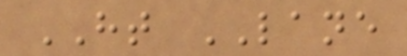HT LANE
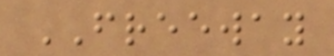FREEWAY
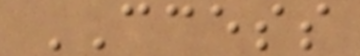CCESS
